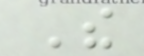The
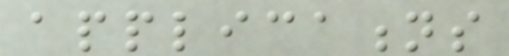applications
